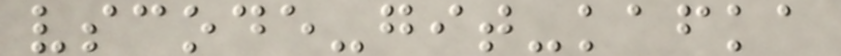vscode-git-kafka
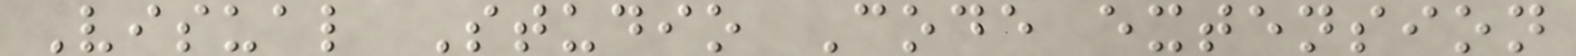Visual Studio Code extension
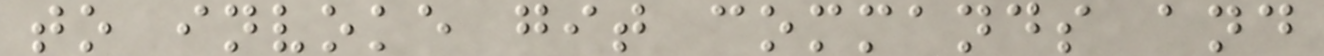to invoke git commands and
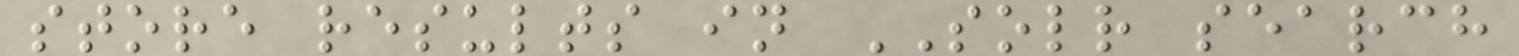store results in SOLR search
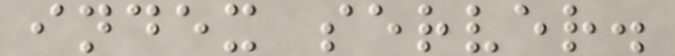index server.
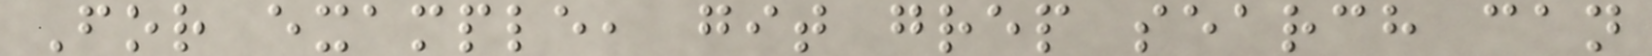For example, git grep search can
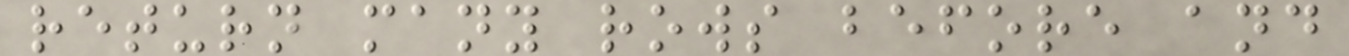return many rows before and
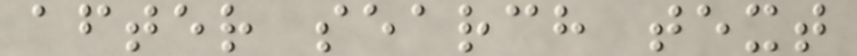after search text
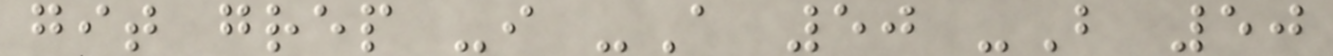git grep -i -A 50 -B 50
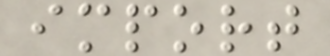import
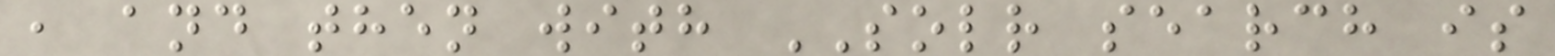, and then with SOLR search is
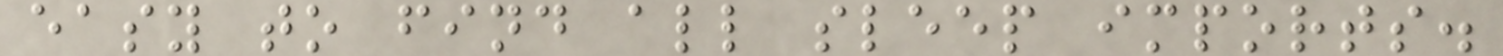easy to find all sleep imports.
